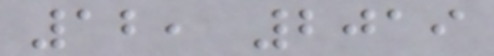12, 2019
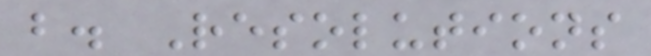b. Resolutions
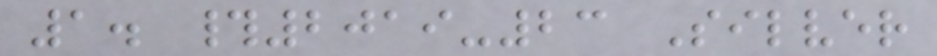1. #2019-23 Silver
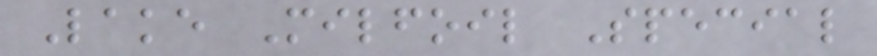Lake Milfoil Special
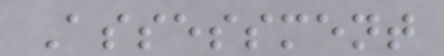Assessment
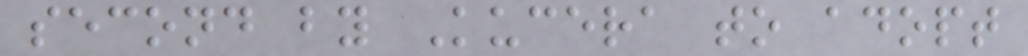second by Kucera to adopt
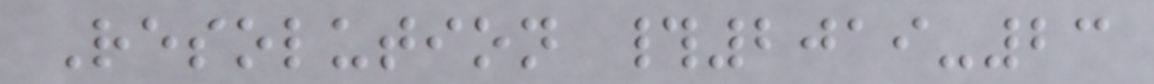Resolution #2019-23
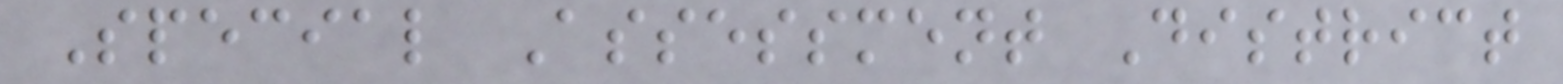Special Assessment District
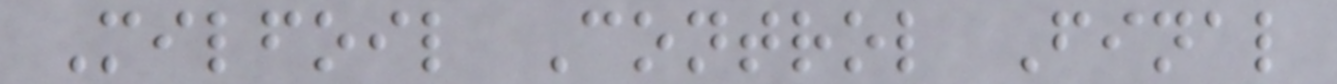Milfoil Control Final
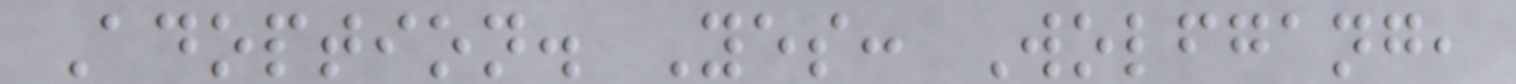Adoption. Yes: Wolfgang,
